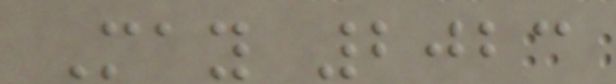May 2023
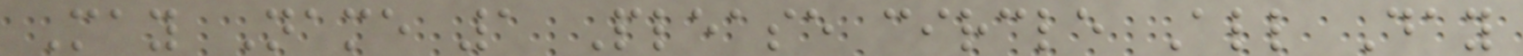May Name 1 Please circle All Day
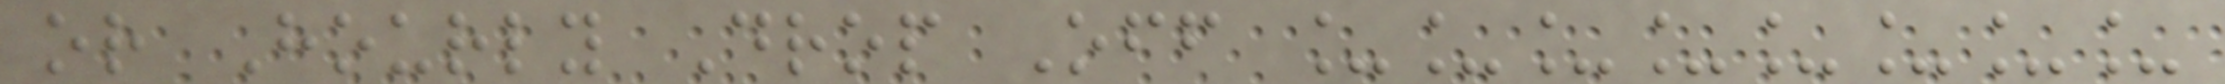or Hourly Drop Off ________
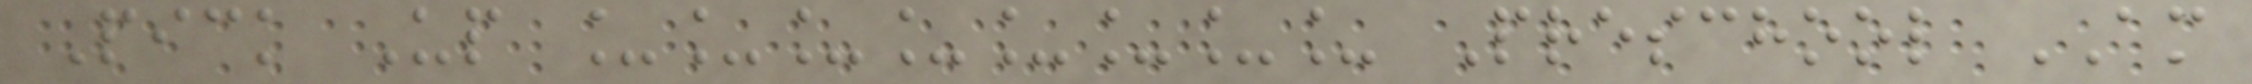Pick Up ________ Preschool AM
